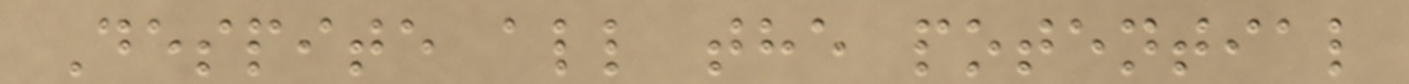Despite all the potential
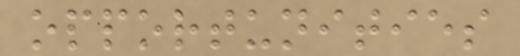opportunities
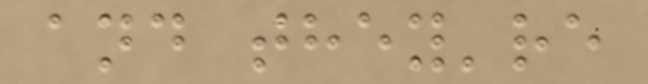and they're
